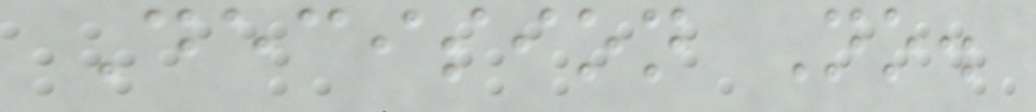Decision No.
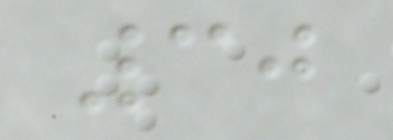30
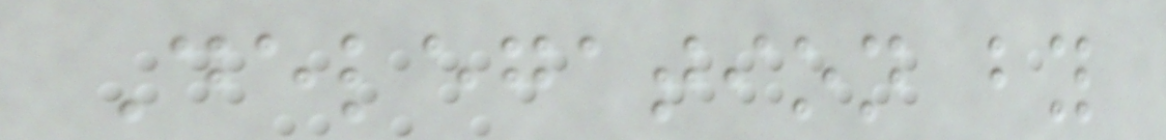Delegation by
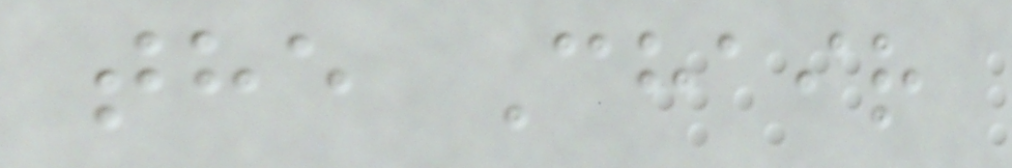the Chair
